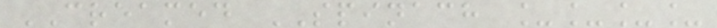CREAMED SPINACH ____
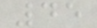45
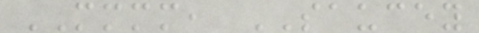MMMM, SAUCEY
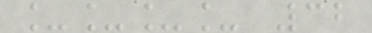____ 32
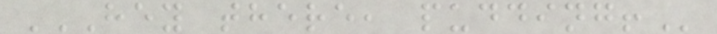HEY THERE, PUDDING!
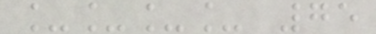____ 75
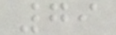79
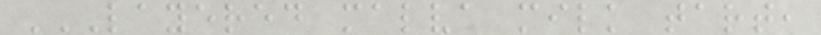LAYERED MALVA MILK TART,
